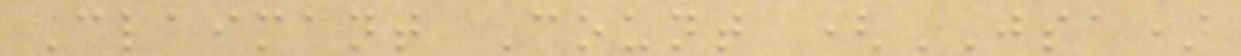Claimant Count (JSA)
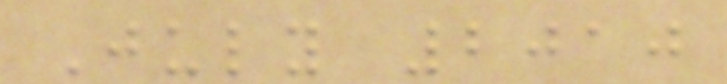July 2010
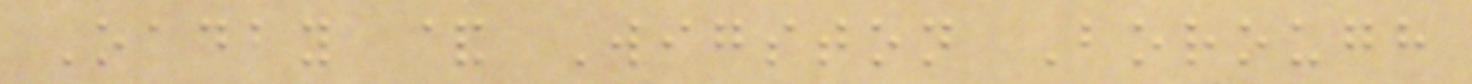Oadby & Wigston Borough
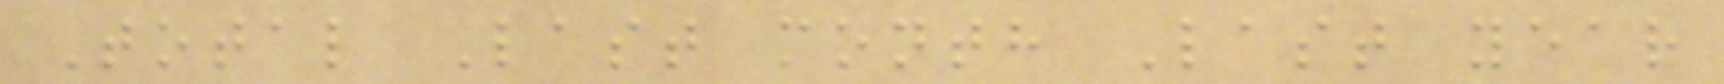Total Last month Last year
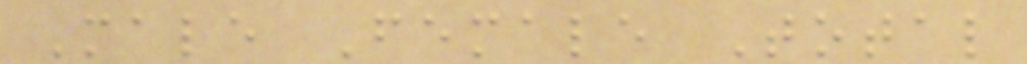Male Female Total
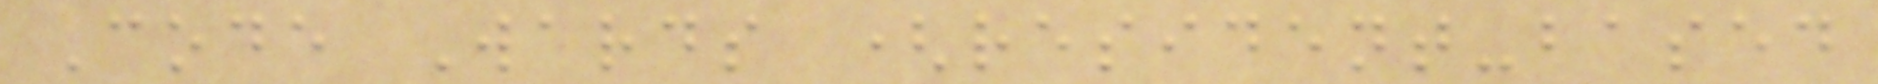Code Wards (resident-based
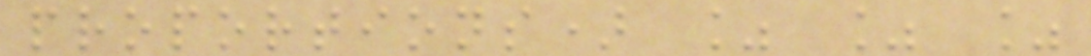proportions) % % %
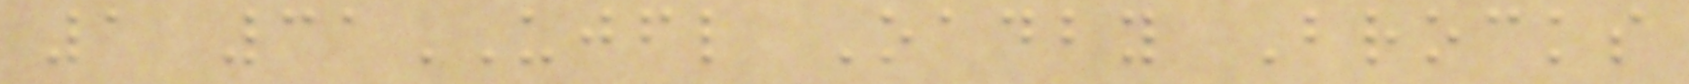1 31UJFL Oadby Brocks
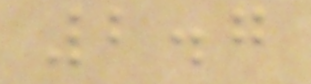2.7
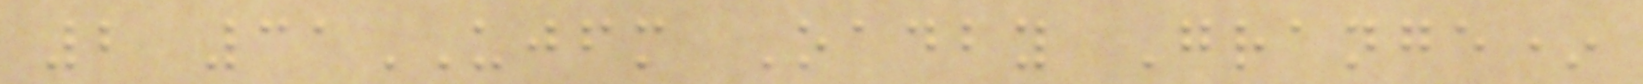2 31UJFM Oadby Grange*
